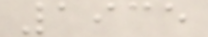1935
